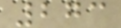273
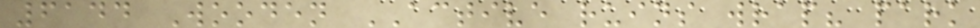6144 Wooden ACTIVE ruins wrap? park
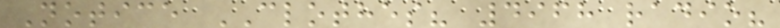Notice CLOTHES? 4968 radio?
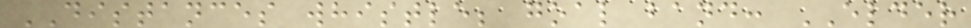DISTANCES whistle; goal band: ELDER
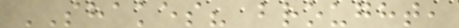SHAKES? brought,
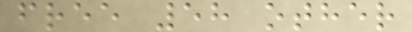free 58 other
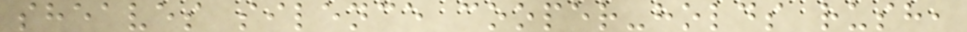sheaves silence cooper-holds rush,
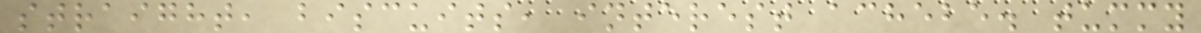straight, biscuits, interest achebe. tummy
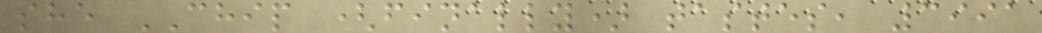she CHIP (finally) tastes, 3991
